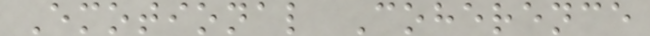Emotional Coherence
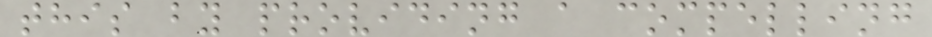this by providing a compelling
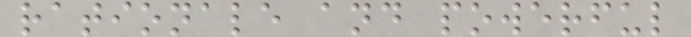rationale and powerful
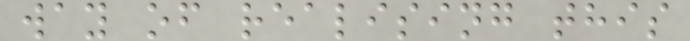way of realising this
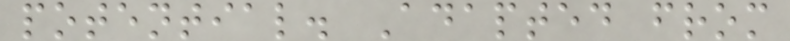potential. Adapted from
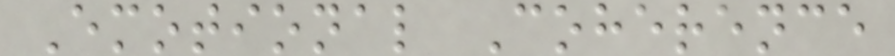Emotional Coherence
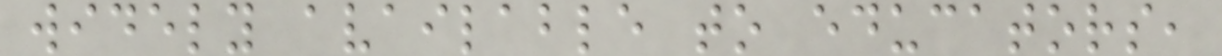widely available to educators,
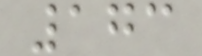173
